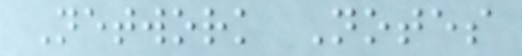Network Notes
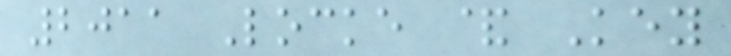2011 Locke & Key
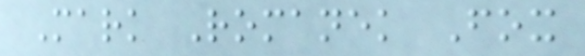Mark Romanek Fox
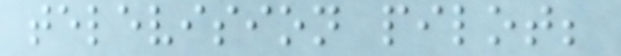television pilot;
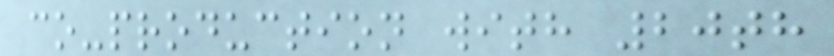co-production with 20th
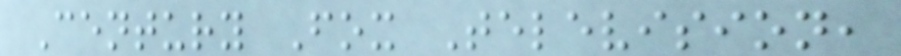Century Fox Television,
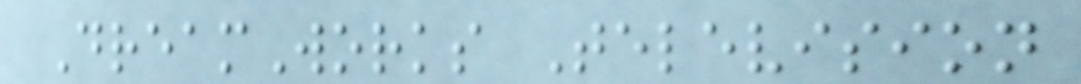DreamWorks Television
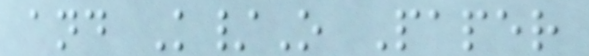and K/O Paper
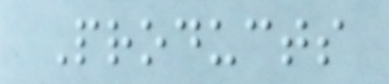Products
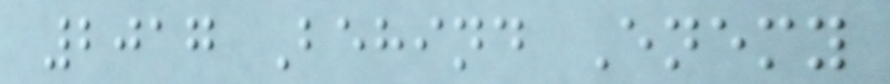2017 Behind Enemy
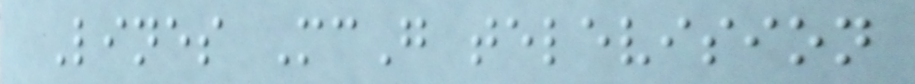Lines McG television
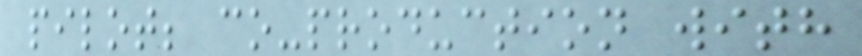pilot; co-production with
